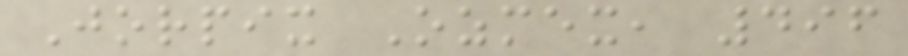Jorpix Ozmex, 496
